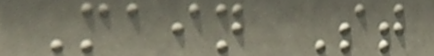Main St
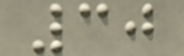30
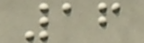16
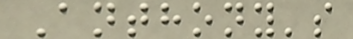Anthony's
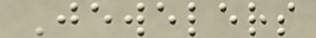Jewelers
